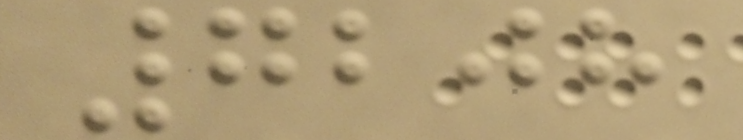7208
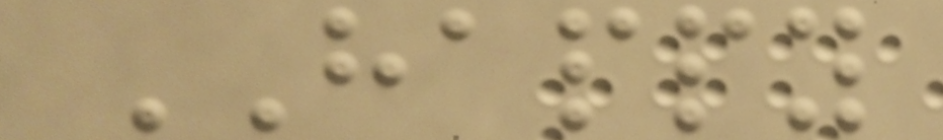HAPPY
